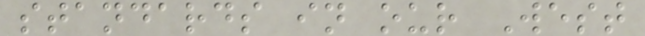standards in our West
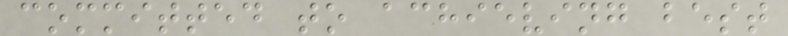committed to achieving best
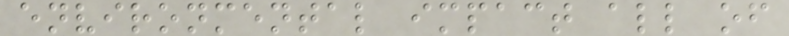environmental impact all of
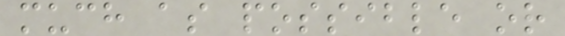much as possible or
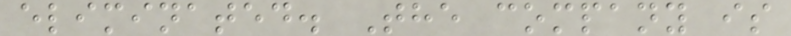eliminated. The company is
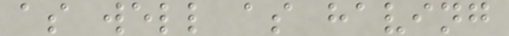as well as having
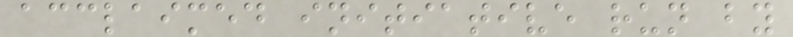acclaimed initiative run by
